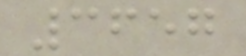3657
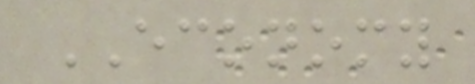ECONOMY
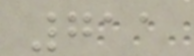711
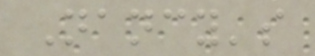Nancy's
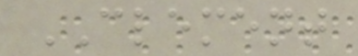CLEMENT
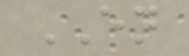EN
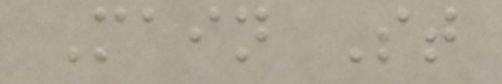Main St
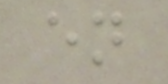en
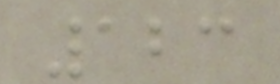123
